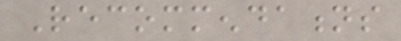Recommendations
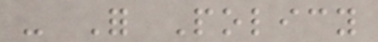- For Policy
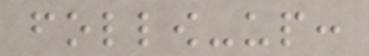follow-up:
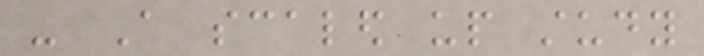- A scaled up study
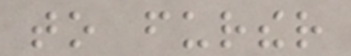to further
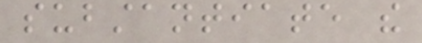substantiate the
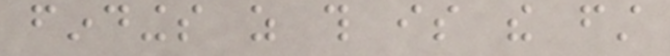findings as this is the first
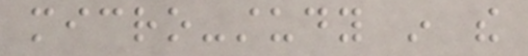micro-study in the
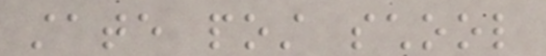state post school
